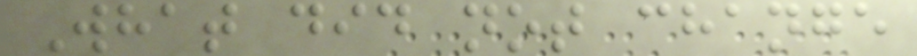What did not change
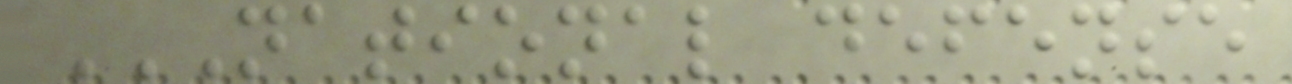NATIONAL DEFENSE
